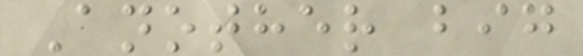Another big
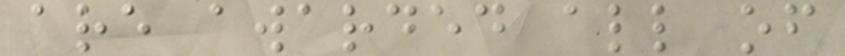are awarded all of
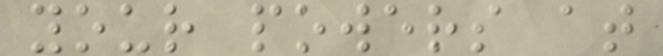your powers at
